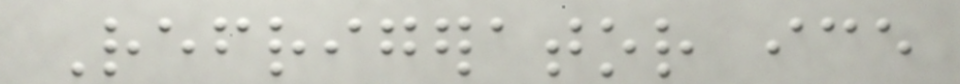Refrigerator ice
